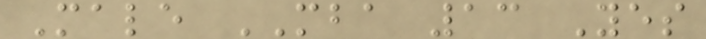Male MBA 13 Yes
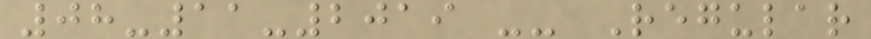08-11-2019 -- Regular
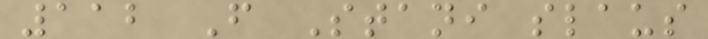112 F Stani slaus
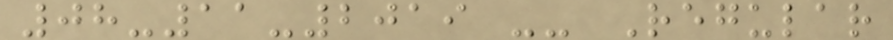08-11-2019 -- Regular
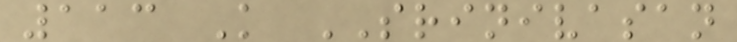113 K SRINIVASAN
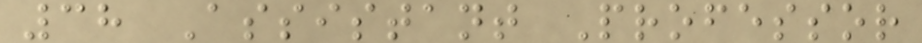38 Assistant Professor
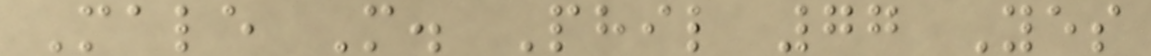Male M. Phil 77 Yes
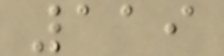119
